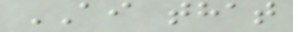AI that
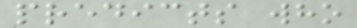predicts who
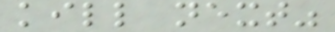kill next"
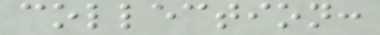collection:
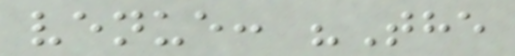venue: "The
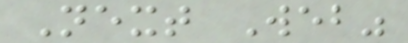Next Web"
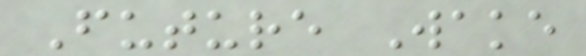Future Wake
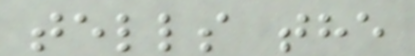tells the
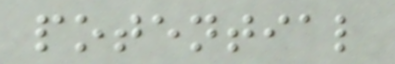potential
